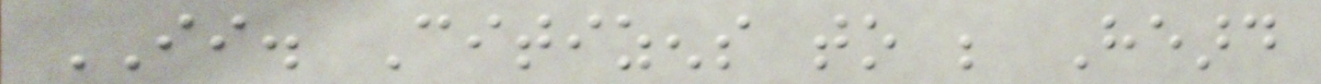II. Citizens to be Heard
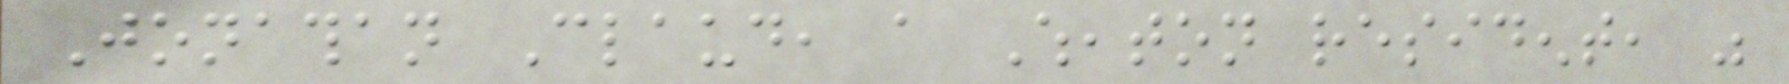Jonathan Claud, a Wheaton resident, was
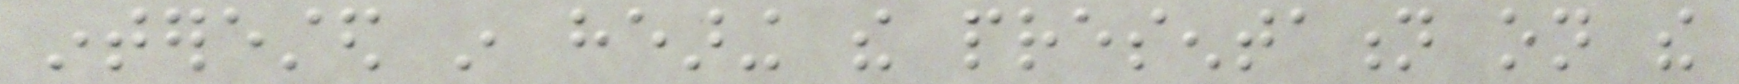interested in hearing the presentation on the
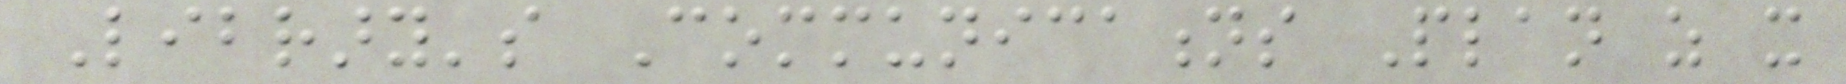Library's Communications Plan as it
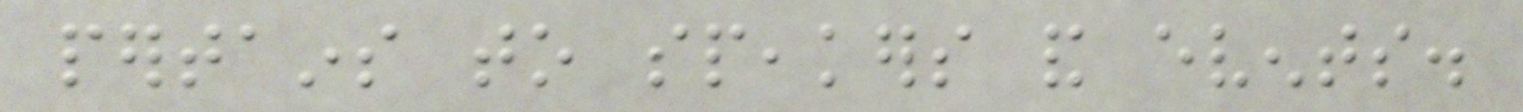pertains to speakers and events.
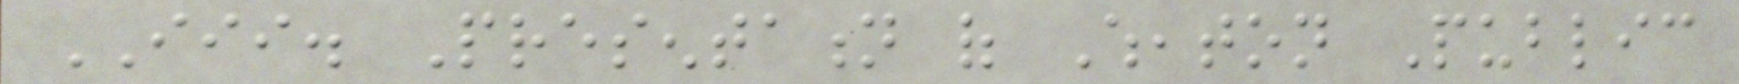III. Presentation of Wheaton Public
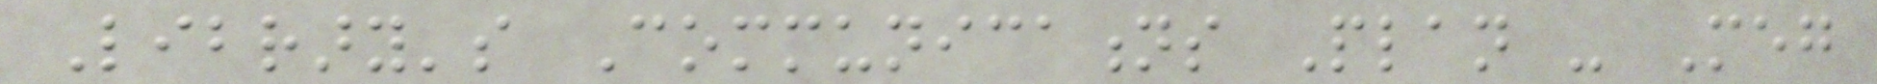Library's Communications Plan - Meg
